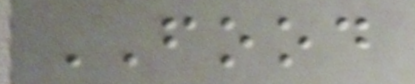FOOD
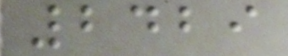2429
